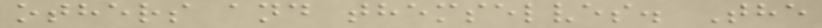others and themselves. The
